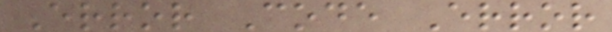Error Code Error
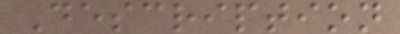Description
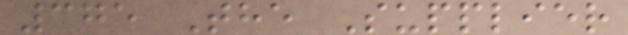375 The Supplier
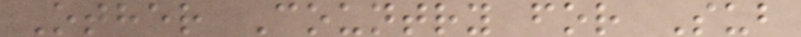Other Country for Sub
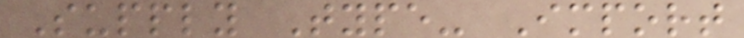Supply Type- Import
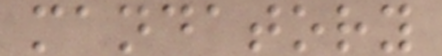mandatory
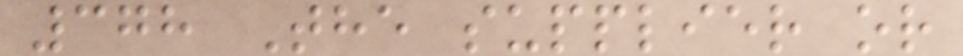378 The supplier or
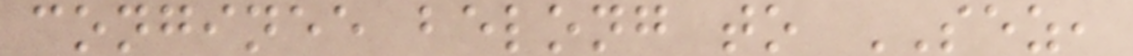conginee belong to SEZ,
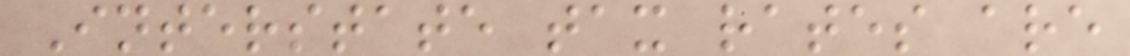Interstate tax rates are
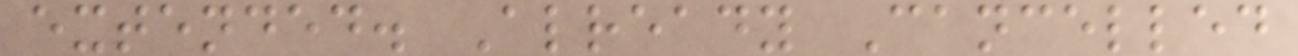extended. Already Cancelled
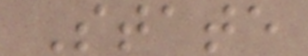State
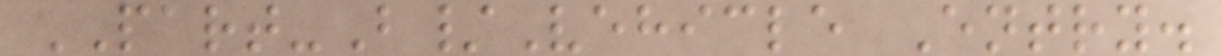PART-B/Vehicle Entry.
